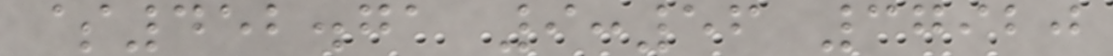$452.71 9:56 37920
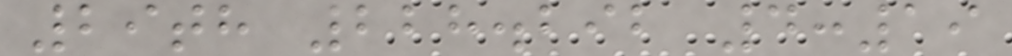29th 228.292 4:19
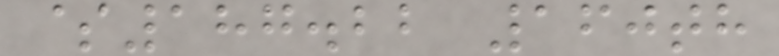$187.22 160th
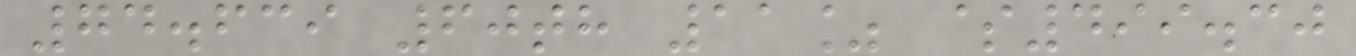74.639 60th 11% $499.30
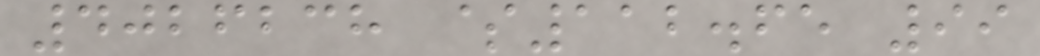4026238 $112.65 99
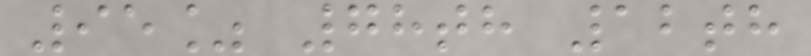95% 78th 12th
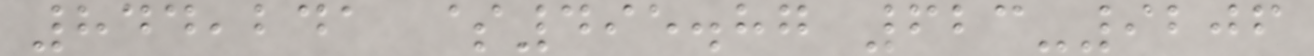844,241 $495.87 623-9206
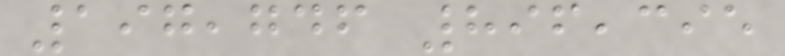197,746 896,395
